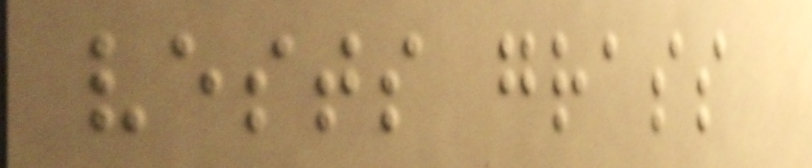vests grass
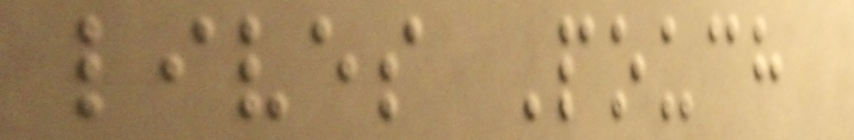lives Pouch
